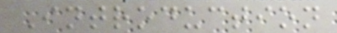Introduction
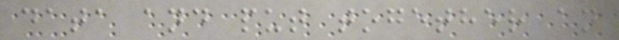data and put together an
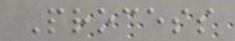Process
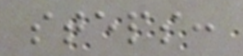steps:
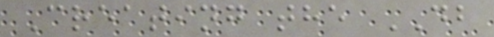Creating the DB
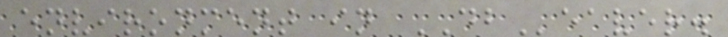environment in DBeaver.
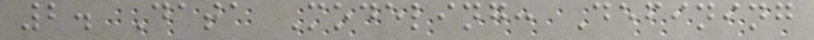2. Data Modeling: Defining
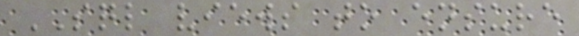SQL views to ensure
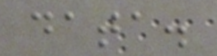data.
